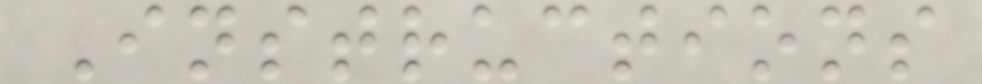Instructions
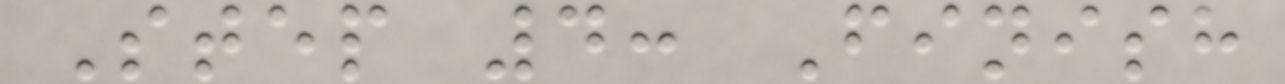Step 4: Finish
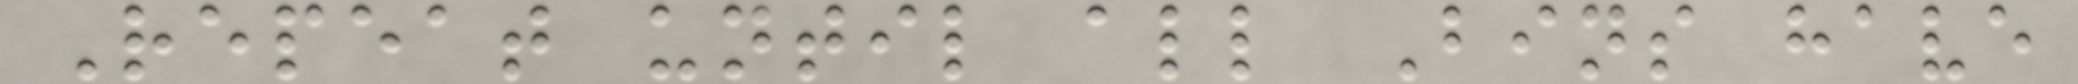Repeat until all Bins have
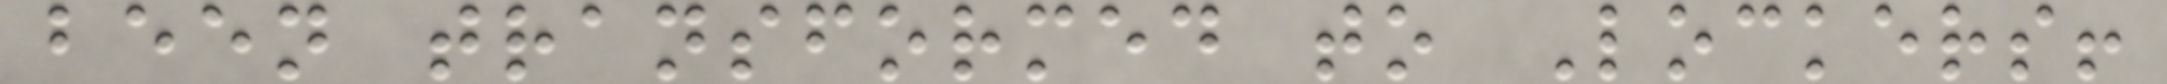been transformed to Lockers!
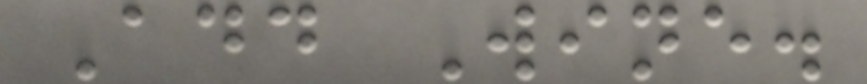Add Wine.
